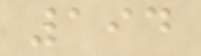194
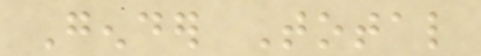Gender Total
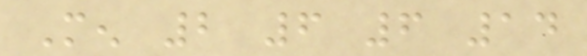Men 2 6 6 14
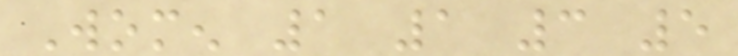Women 1 1 3 5
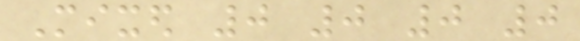Mixed 0 0 0 0
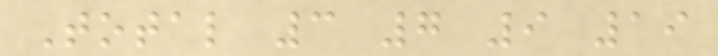Total 3 7 9 19
